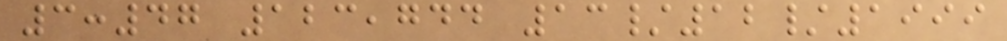3:47 123,744 13/12/1999
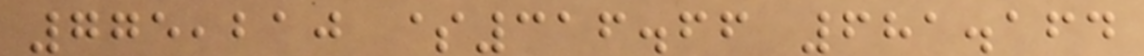775,210 $316.66 681.164
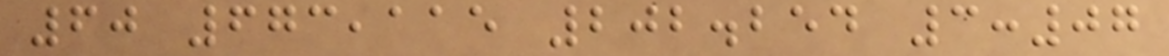60 673,115 202.254 3:07
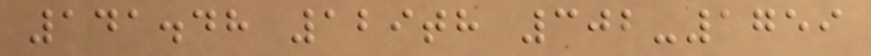141.48 129th 302-1759
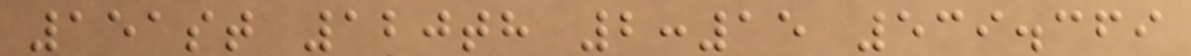151st 120th 2:15 539.369
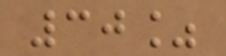30%
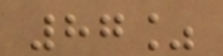87%
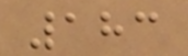183
